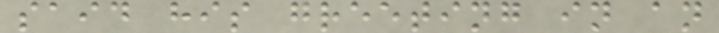said his greeting in an
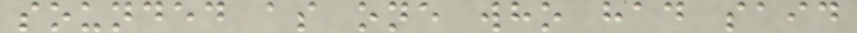sounded as one who had said
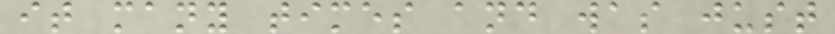it many times and was just
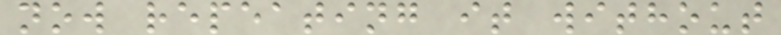now repeating it without
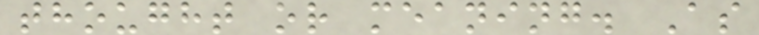thought or meaning. As
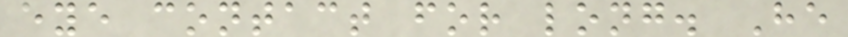eye contact for long. He
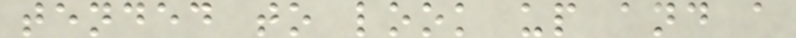tended to look up and a
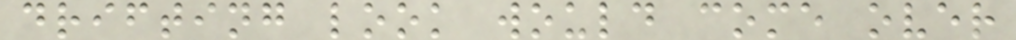drifting look would come over
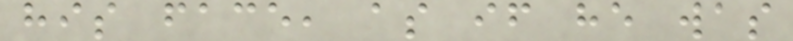his face, as if he was
